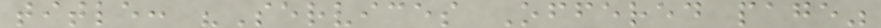title: "Services Offered page"
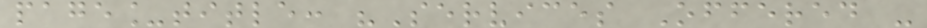page_title: "Services Offered -
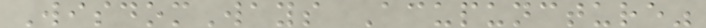WisdomWays Acupuncture"
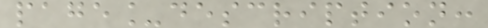page_description:
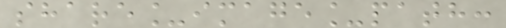share_image_path:
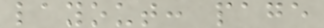layout: page
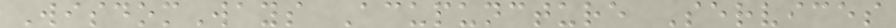WisdomWays Acupuncture Services
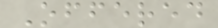Offered
